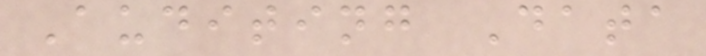Auditing Data
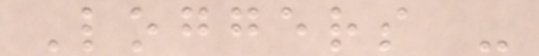Loggers -
